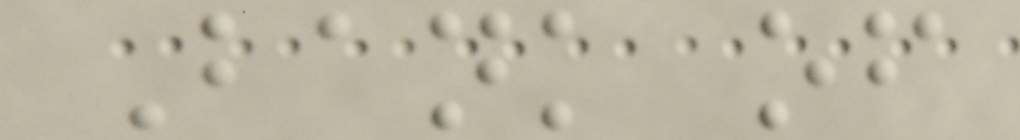Bank of
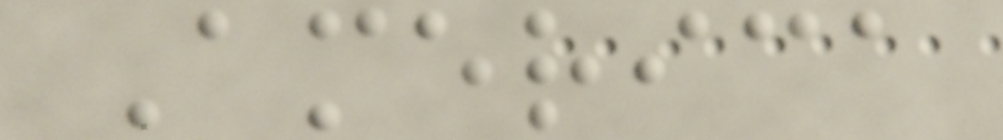America
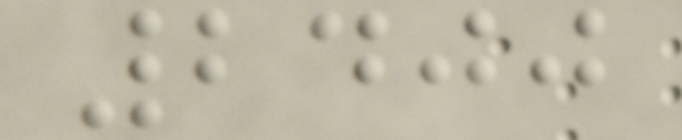2400
